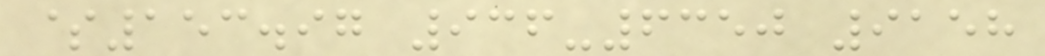$153.97 936-6350 9158
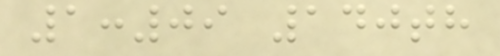1:09 140th
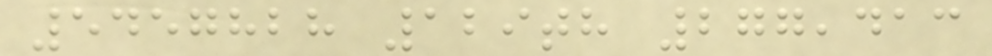5457828 129th 277,413
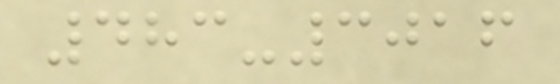483-3016
